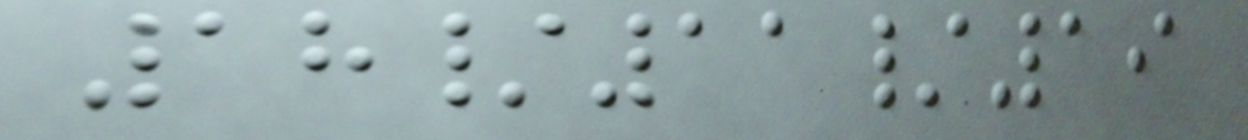18/11/19
